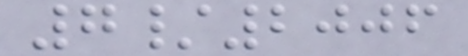7/2006
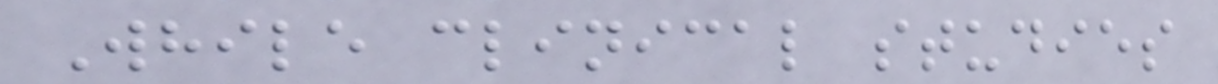While clinical studies
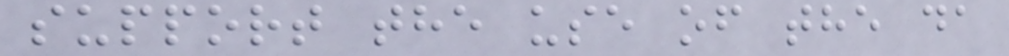support the use of the da
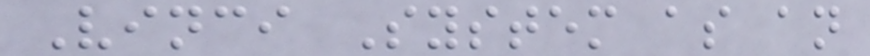Vinci System as an
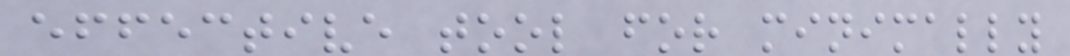effective tool for minimally
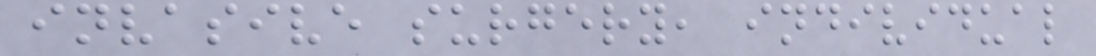invasive surgery, individual
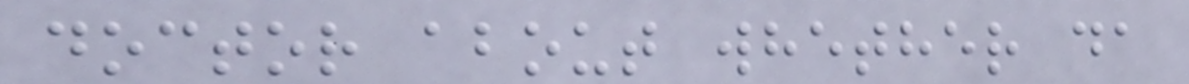doctor about whether da
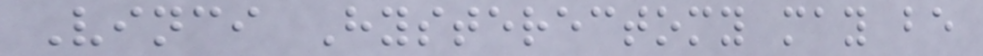Vinci Hysterectomy may be
